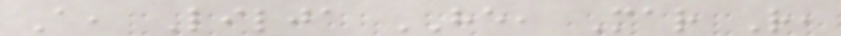A, Lilja HE, Mar R,
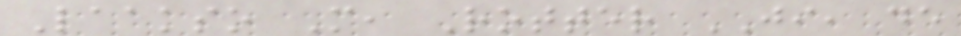Laakso M, Rotter JI, de
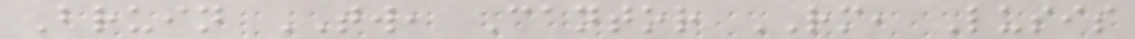Bruin TW, Cantor RM, Lusis
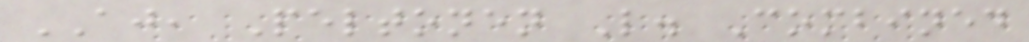AJ, Peltonen L. Combined
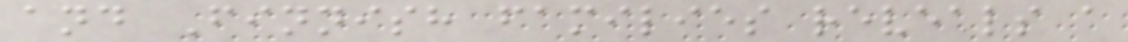and Finnish families reveals a
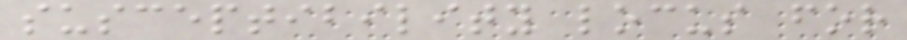susceptibility locus for
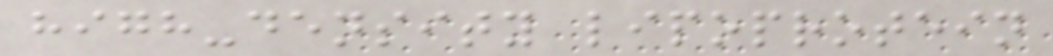high-density lipoprotein
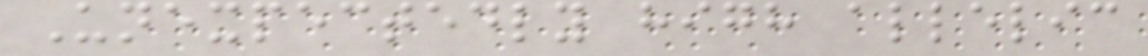Unexpectedly high allelic
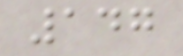147
